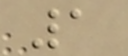1
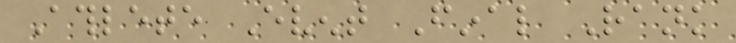Athlete Event Final Rank
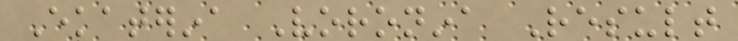Ekaterina Voronina Result
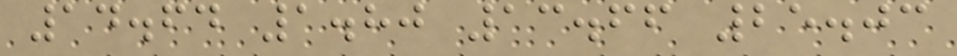14.64 1.80 13.66 25.03
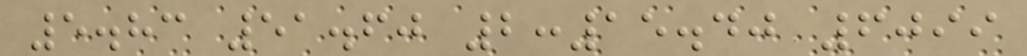5.83 51.60 2:15.40 6099
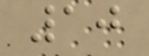10
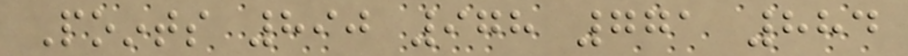Points 890 978 771 884
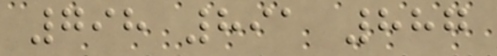798 891 887
